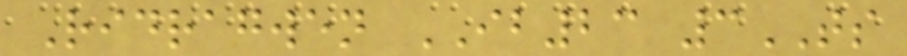Ridragwen IB23 3TS
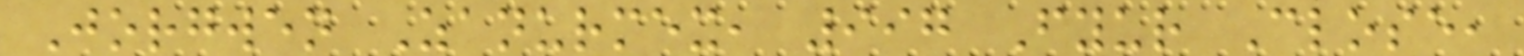Jorgwen Zanurmex, 997 Fyur Close,
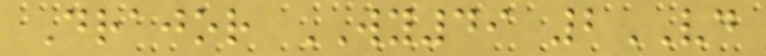Drajor WY49 2VD
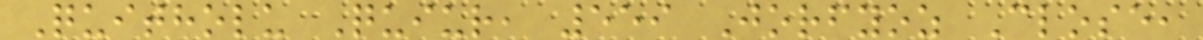Quitholu Quiur, 559 Jorfyoz Close,
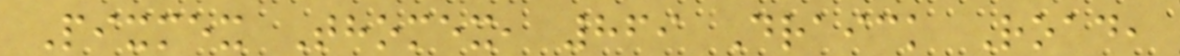Pixmex Thomex, 869 Draick Road,
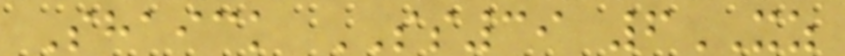Shaick SS39 6XZ
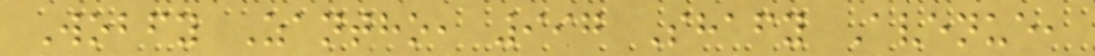Wobfy Zantho, 997 Shafy Avenue,
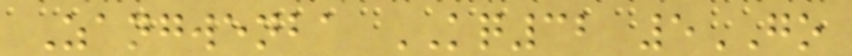Zangwenba KQ32 5GO
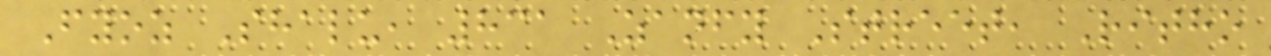Fyoz Shalu, 831 Zanfy Street, Ritho
